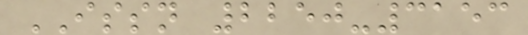ISSN 2250-3153
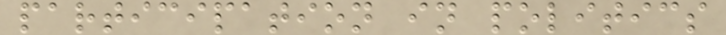participation in politics
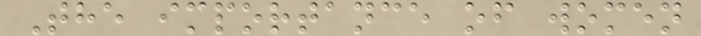The importance of women
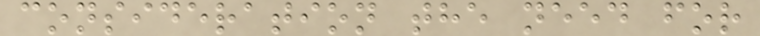consideration the need for
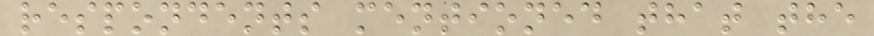respondents mentioned that the
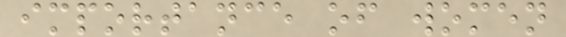importance of women
